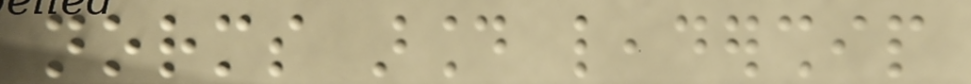norms around leadership
